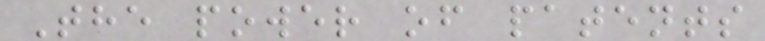The power of patents
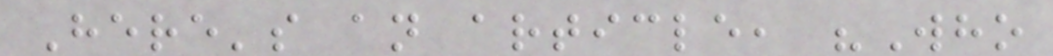Here's an article, "Who
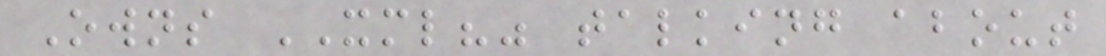Owns XML?" talking about
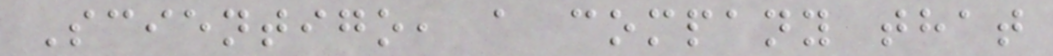Scientigo, a company that
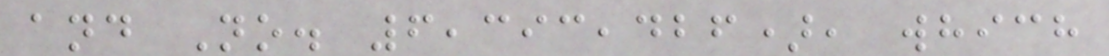and No. 6,393,426), which
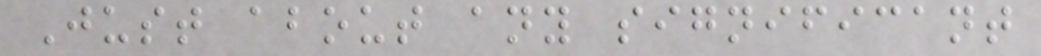Just about any significant
